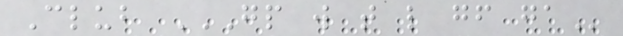Club GP W T L GF GA
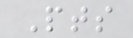Pts
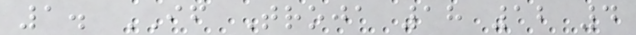1. IF Troja 18 12 4
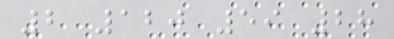2 120 59 28
